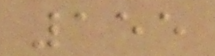155
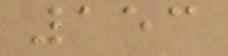153
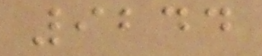9244
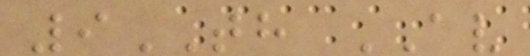9TH AV
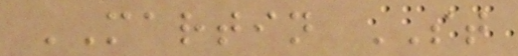MARTIN ST
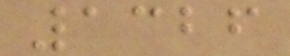1326
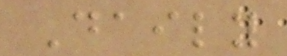Daily
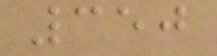350
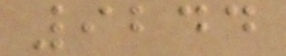9244
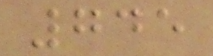745
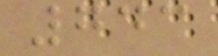743
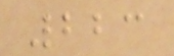223
